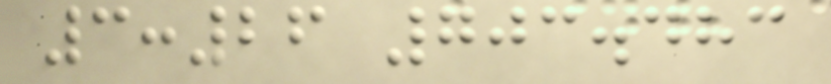3:26 703.483
